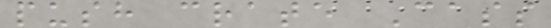push crate Cass
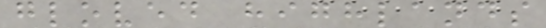gloved highlands
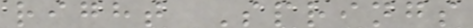right Springs
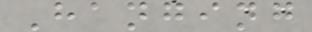Hanging
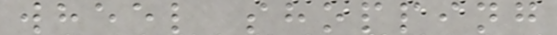wheel shopping
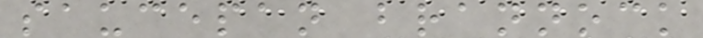saucepan brannock
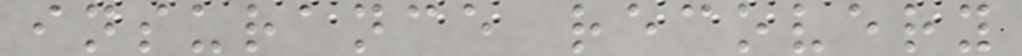insurance recovery
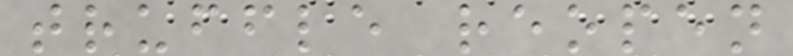truffle reopen
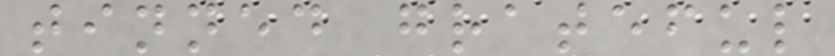tinned grateful
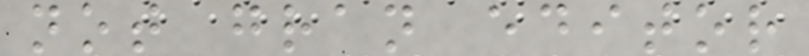not gran editor
